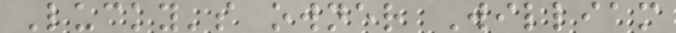Lucky's owner William
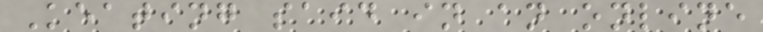Keating said in an online
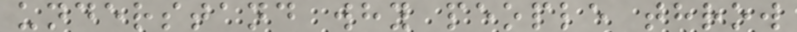understand why people throw
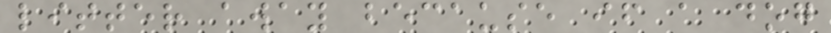litter away because if a dog
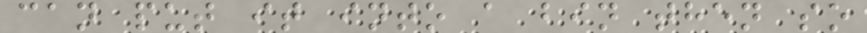can put it into a bin then so
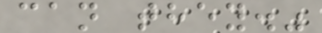can they."
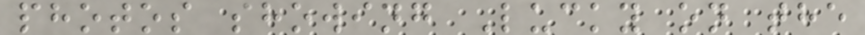photos showing Lucky on the
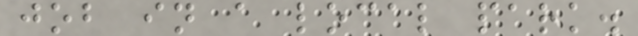job in a local park.
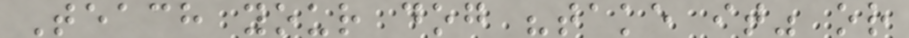Teach your dog "take it" or
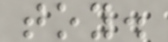toy.
